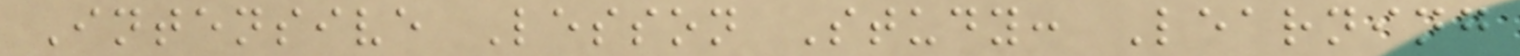Intensive Lesson Study: Learning
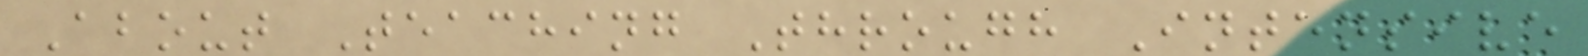About Teaching Through Intensive
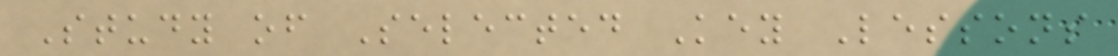Study of Selected Key Lessons
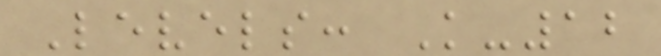Levels: K-12
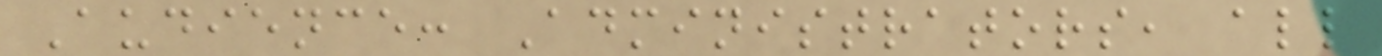Audience: Administrators, all
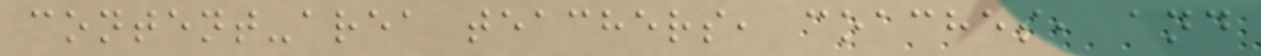content-area teachers, coaches, and
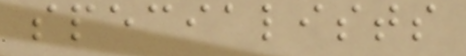specialists
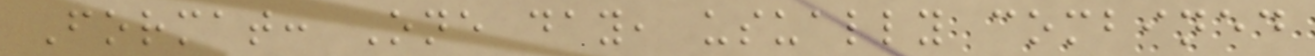Format: One day, usually combined
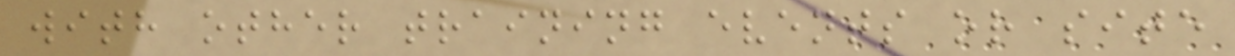with other training events or site
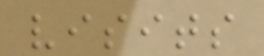visits
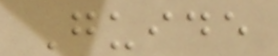Guide
